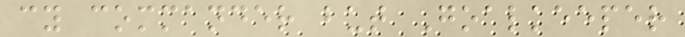cy commander but Goalkeeper
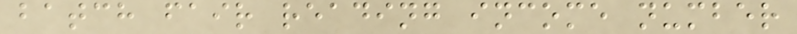batch fair reading income number
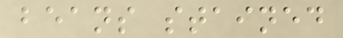beans stained
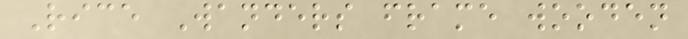Rice Wanders frame wooden
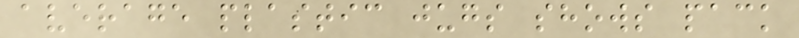average plastic jugs shows pack
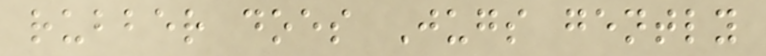rubber does Jugs gently
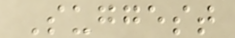Suggest
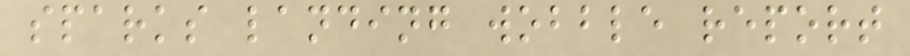sparks landing wobble report
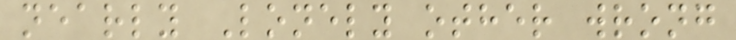nearly Lonely other wrong
